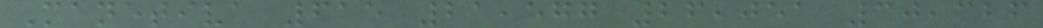Manetiva 615 21,577 26,051 30,326
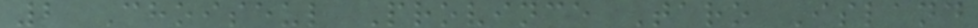2 Choiseul Province Taro Island
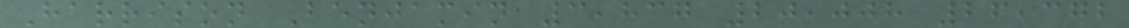Harrison Benjamin 3,837 20,008 26,372
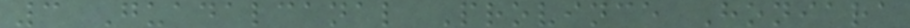3 Guadalcanal Province Honiara
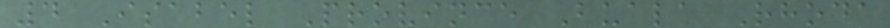4 Isabel Province Buala Rhoda
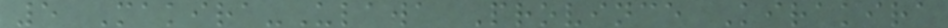5 Makira-Ulawa Province Kirakira
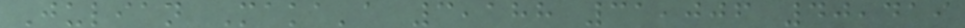Julian Maka'a 3,188 31,006 40,419
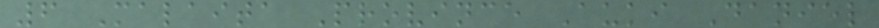6 Malaita Province Auki Daniel
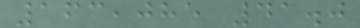163,085 41.0
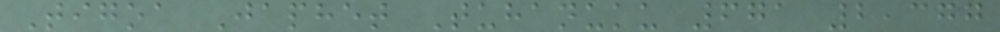Tigoa Japhet Tuhanuku 671 2,377
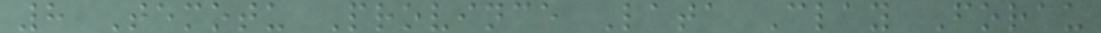8 Temotu Province Lata Clay Forau
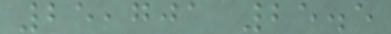25,701 25.5
